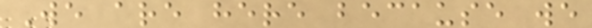We are here because we
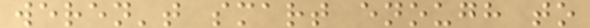weren't smart enough to
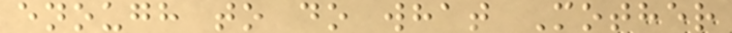enough to do what Mother
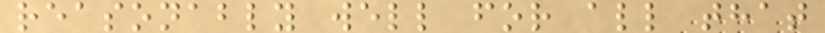reasonably well for all that
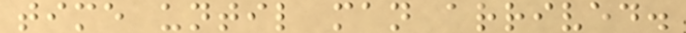time until man arrived.
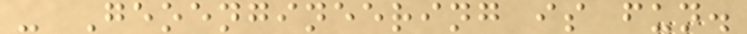- Geoengineering is fun.
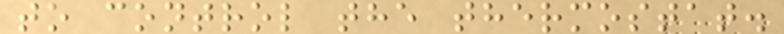to control the thermostat.
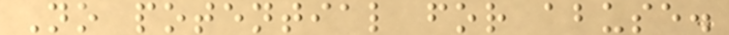No potential for abuse.
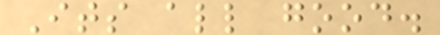Its all good.
